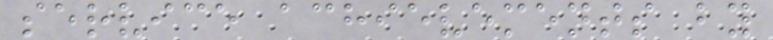service achievements by
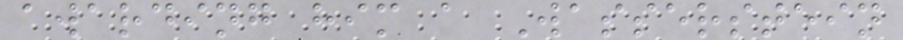awarding him a Wasserstein
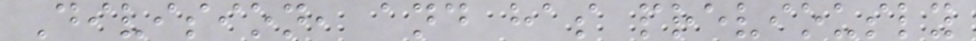Division, and has previously
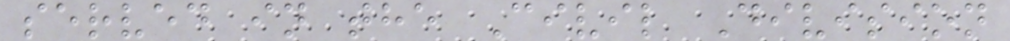served in the Civil Division
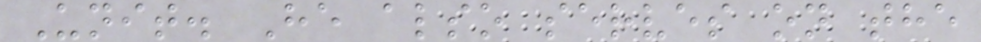Unit. He also serves on the
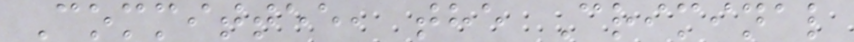Committee, the Criminal
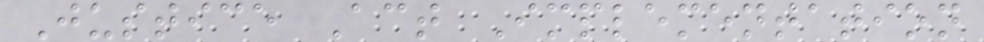Justice Act Implementation
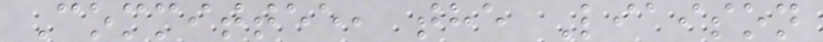Committee, the Liaison
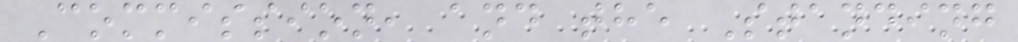Commission, and the Standing
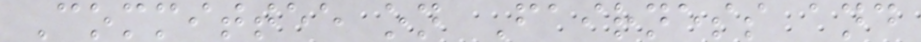Committee on Fairness and
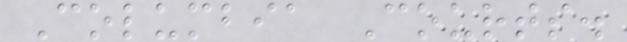Columbia Courts.
